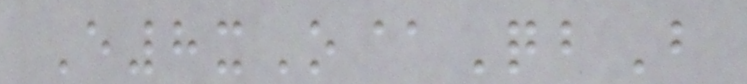E8xO@QbB
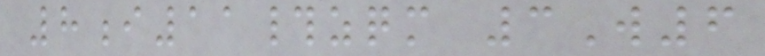8i11#zqm 3W6
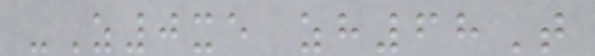-Z0xe zh68T
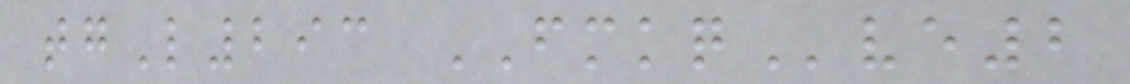tgL293 FMKQve2
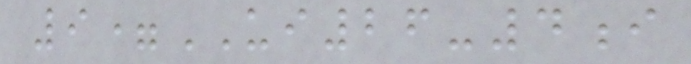9=UI26-4i
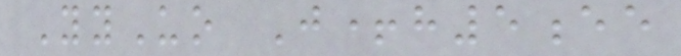YyUo J+h5ee
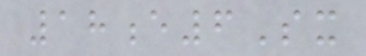18e6Sx
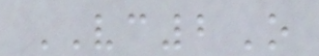VC2O
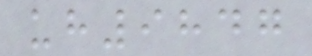uh9847
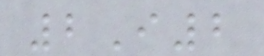2I2
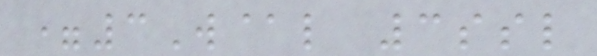=3W@l 3ssl
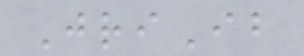JriIb
